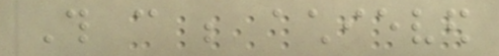This can be achieved
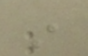in
